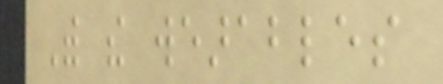With the wearables
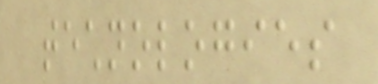technologies
